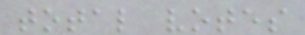total votes
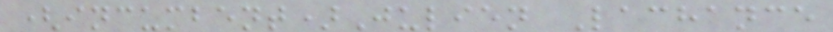(incumbent)Julien Lachance
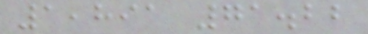1,891 71.22
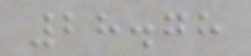28.78
